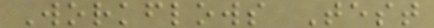Workflows Test
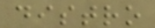distro
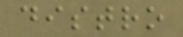distro
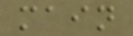main
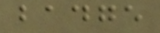badge
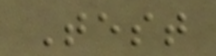Test
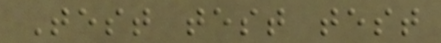Test test test
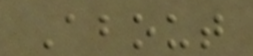About
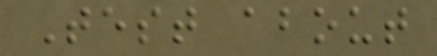Test about
